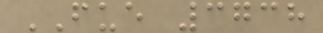FUE 3738
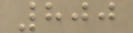800
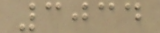3034
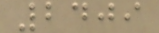2409
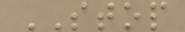STOP
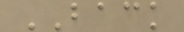BACK
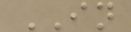IN
